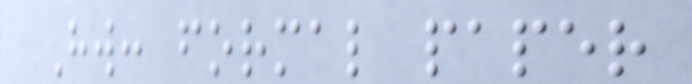Hw: formal paper
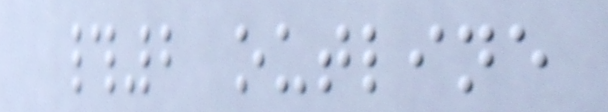#2 outline
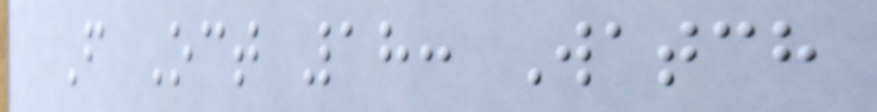F Oct 18: Watch
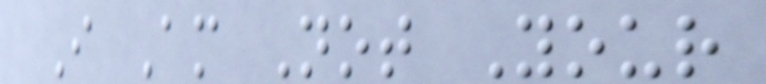I Am Not Your
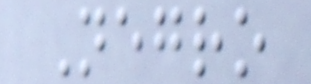Negro
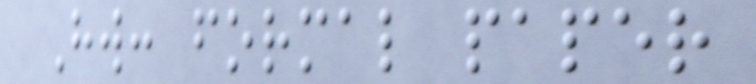Hw: formal paper
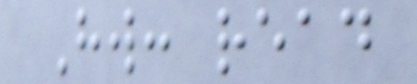Hw: read
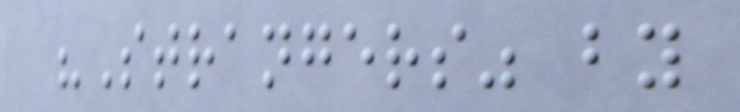"Strangers" by
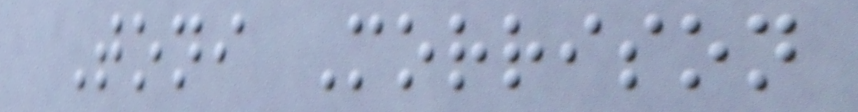Toni Morrison
